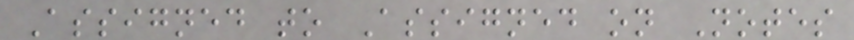Assigned to Assigned on Notes
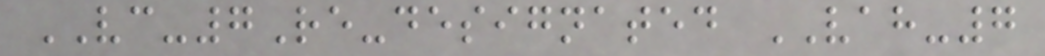VC-7Re-designated VAH-7
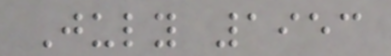July 1953
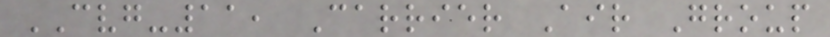CVG-11, Carrier Air Group
